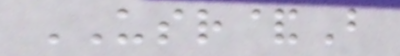USR&B
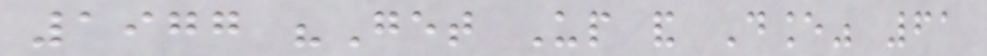1977 "Get Up and Dance" 61
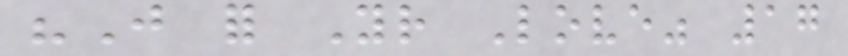"Just for Your Love" 17
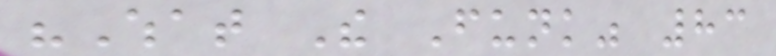"What The Funk" 83
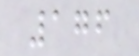176
